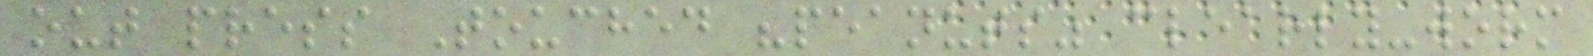out press Touched "peanuts" clearly-worm
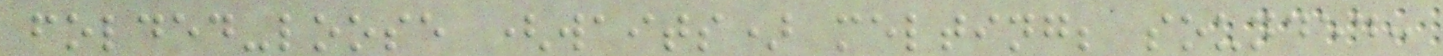folded-loose (waits) melting; sounded:
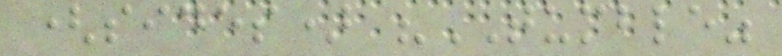(sides) "TUMBLE"
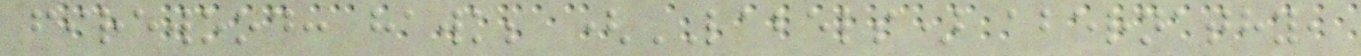firewood: hawk; (LABELS) abernathy,
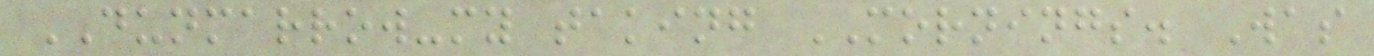DUNMARROW-my taking MORNINGS. Was
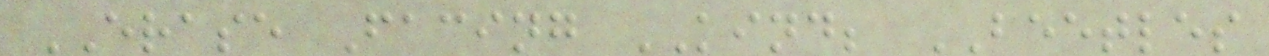ERASE Facing KIND; BEETLES
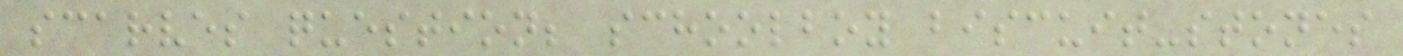scarves question; schoolboy biscuit-stones
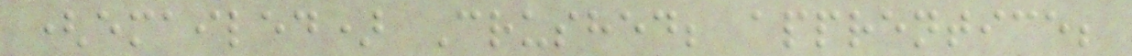(emailed) Crushed; apprentice;
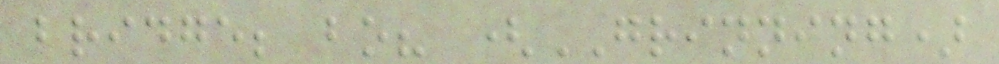bridge; bo? (GRINNING)
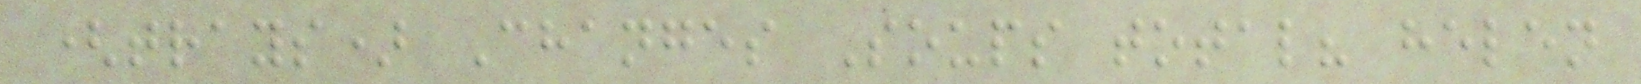(trays) Changes Soups total? helen
